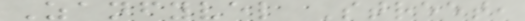Zanfyvel Street,
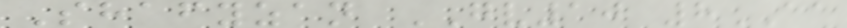Shafyzan GV10 8AA
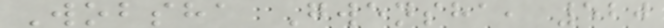Wobsha Gwensha, 520
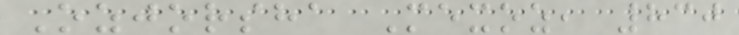Ozjorsha Mexoz, 830
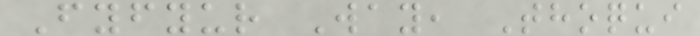Fyfyur Way, Thoqui
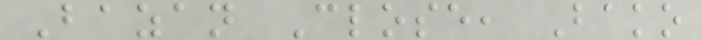Bazan Close, Bako
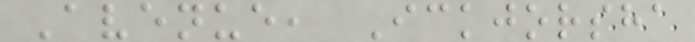Avenue, Ickjorsha
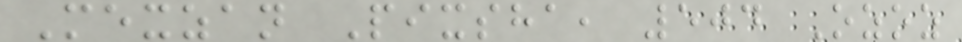Mexzan Pixsha, 504 Ozoz
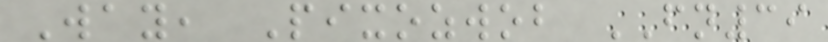Way, Pixozwob FN39
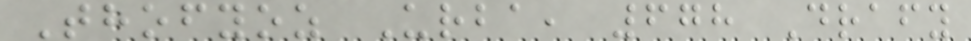Thofyoz Urba, 678 Drafy
